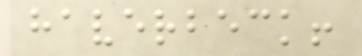haverbeck!
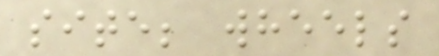site; wheels
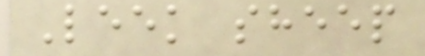Leek sheep
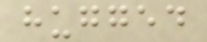hugged
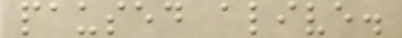paused alive.
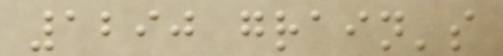1290 grain's
